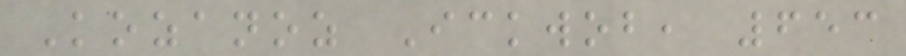Kozanoz Ickwob, 653
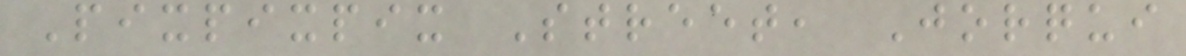Pixpixpix Street, Jorqui
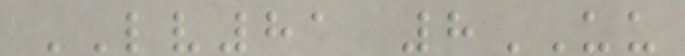LV81 8UU
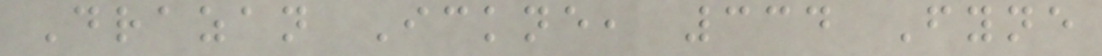Drazan Ickne, 334 Fyne
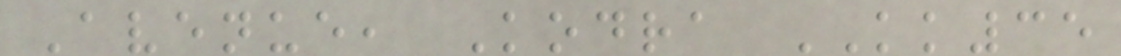Avenue, Kodra KK35
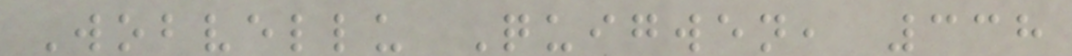Wobvellu Quigwen, 338
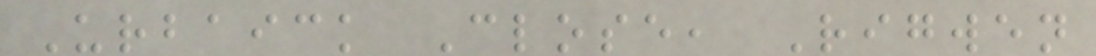Urbaick Close, Rigwen
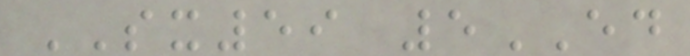SX59 5ED
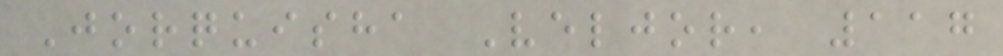Jorquisha Veljor, 117
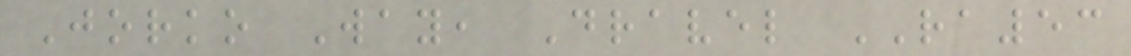Jorko Way, Dravel RA53
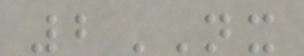2NX
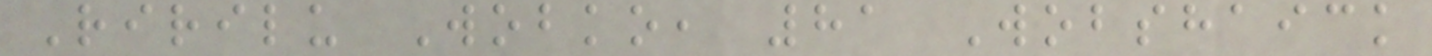Ririlu Wobko, 81 Wobshaick
